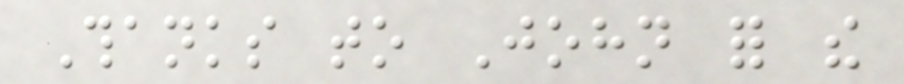Thanks to John for the
